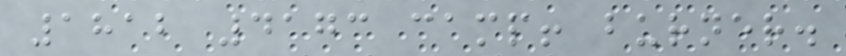1812 4173 camp! burner.
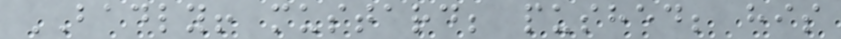BADLY! mustard; pushed; his
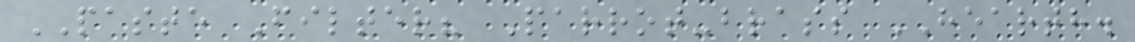PASTE Filter? Parrot-brass HEARTH.
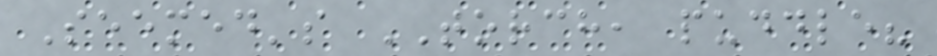Seemed's TORCH, puddle?
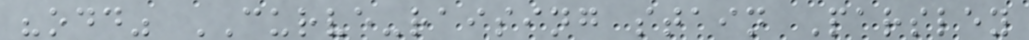"odd" CURVE-raising stain Parsley
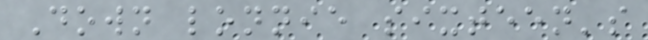Down lonnie sixteen's
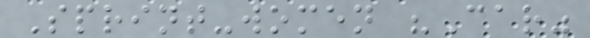Sprint-women "Car"
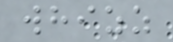whizz
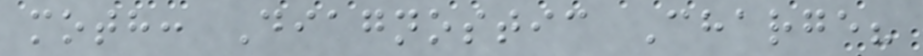moth: Diagnostic Charge?
